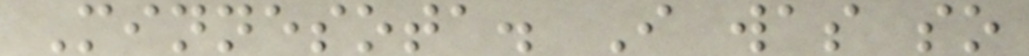Minnesota. I was so
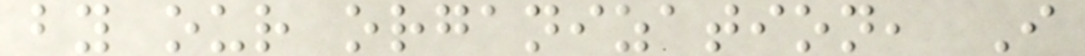by our organization, I
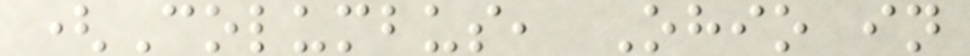(Columbus, Ohio in
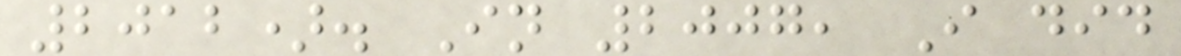2012). In 2007, I did
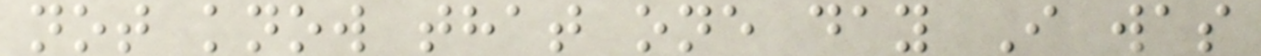not know that one day I was
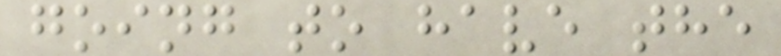going to have the
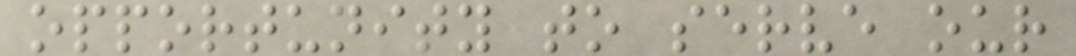opportunity to serve our
